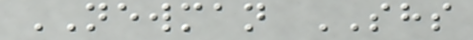NEWMAN SHS
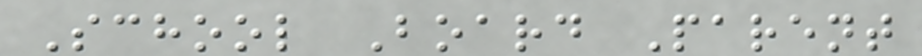School Board Parent
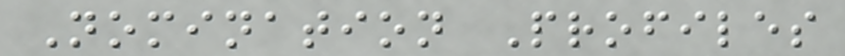Nomination Profiles
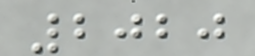2020
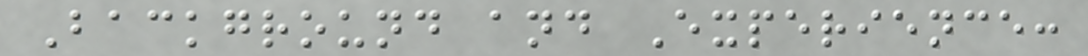Background and Experience:
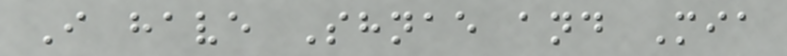I have Shnae and Mia
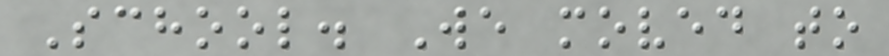School. We moved to
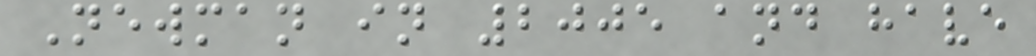Newman in 2005 and have
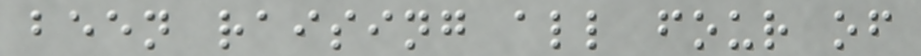been raising all four of
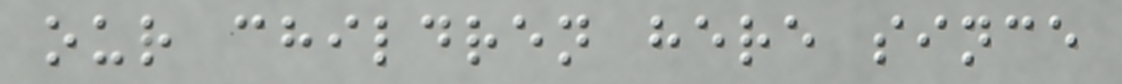our children here since
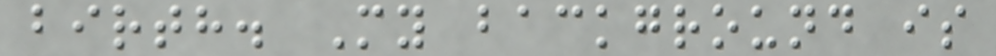birth. My background is
